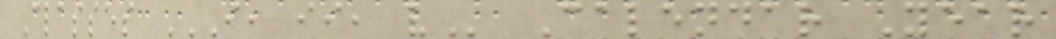Classes I, II, V Calendar Year
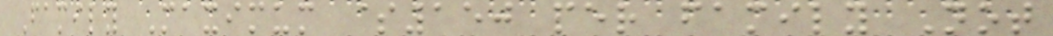Family Maximum $150 per family Not
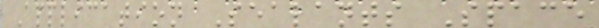Application Sealants Space
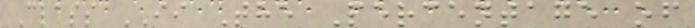Class II The Percentage of
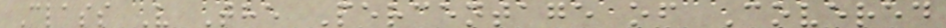Class V The Percentage of Covered
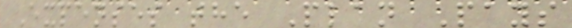Expenses the Plan Pays
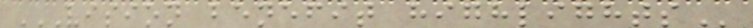VISION BENEFIT HIGHLIGHTS
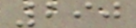290
